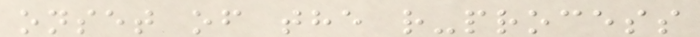onset of the r-process
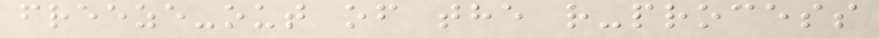freeze-out of the r-process
